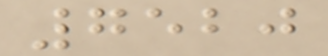7520
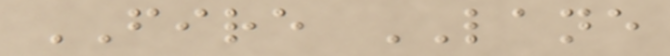FIRE LANE
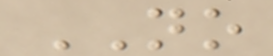NO
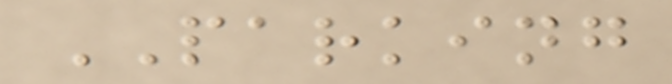PARKING
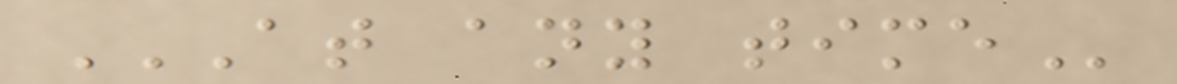AT ANY TIME
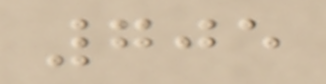705
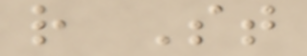r St
